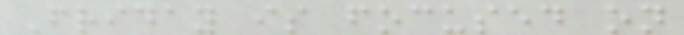Friday is focused on
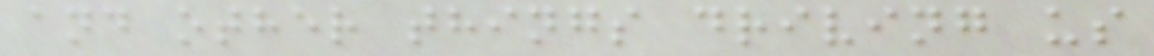and other things driving us
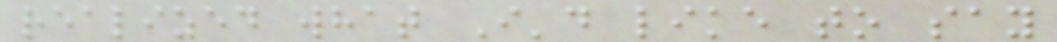realized what I'd like to say
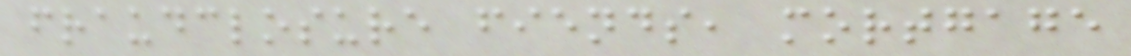fraudclosure fiends, mortgage
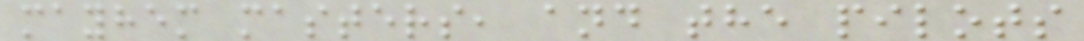mayhem masters, and the pilots
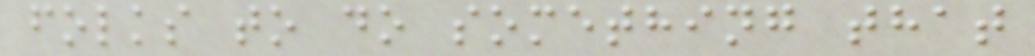folks to do something that
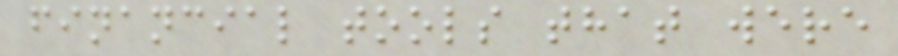financial tools that were
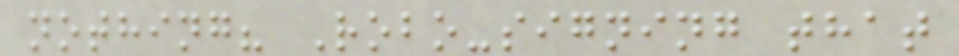nothing? Robo-signing that
